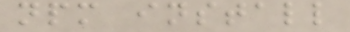npm install
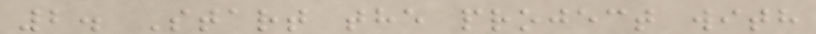2. Start the project with
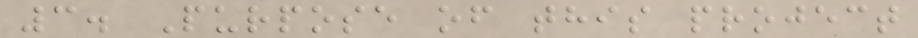3. Purpose of this project
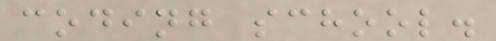coding school.
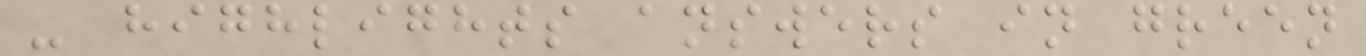- highlights answers in green
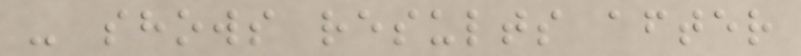- shows results after
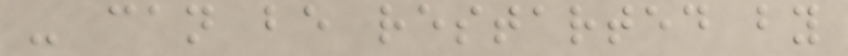- can be restarted by
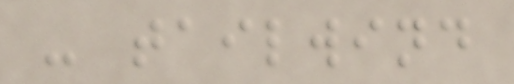- tailwind
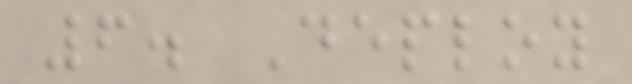6. Deploy
